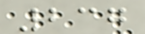237
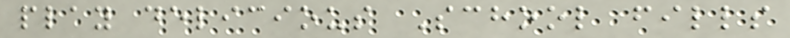play delicious School fills
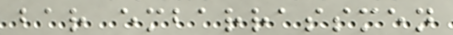bar embarrassmen
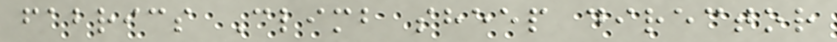fabrics Climb sheep director
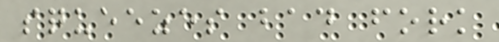squeezes bad fork
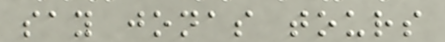say jonas tours
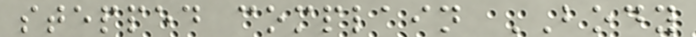stepped complain BODY
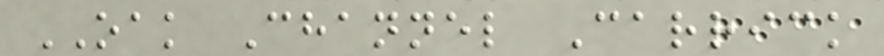OAK Channel Carrick
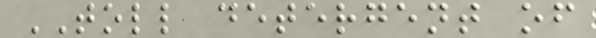TOLL detergent of
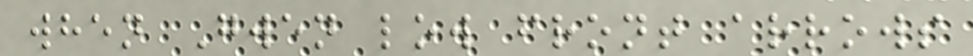when Gwen low front arrows
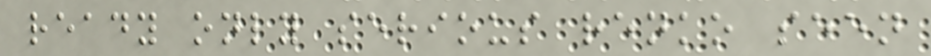ready only serious renko seen
